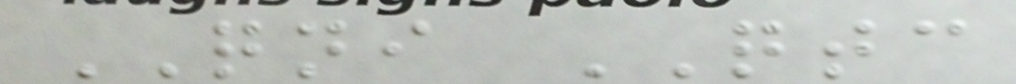QNI QTC
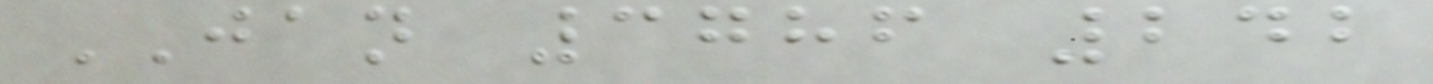JAN 3786 242
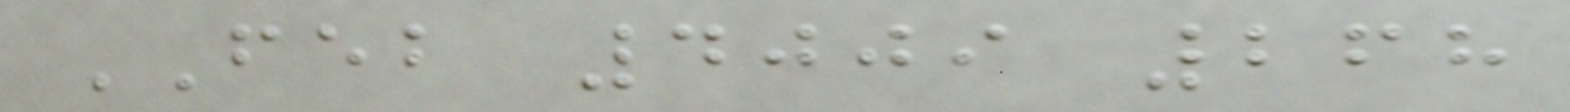FEB 4009 268
